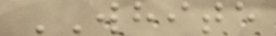WHITE
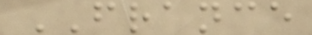FRANCE
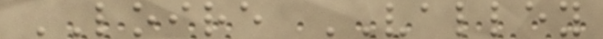LOIRE VALLEY
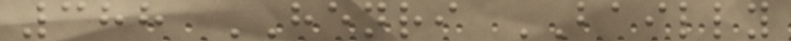388 HENRI BAILLY
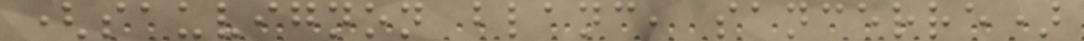(sauvignon blanc, sancerre)
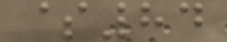$84
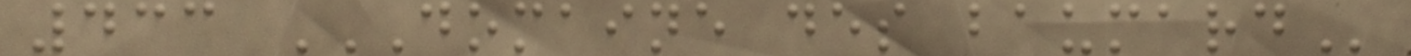433 DOMAINE DES BAUMARD
